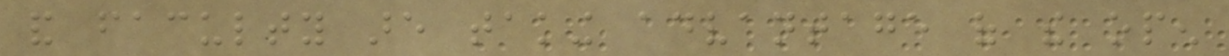and faculty are taking advantage of the open
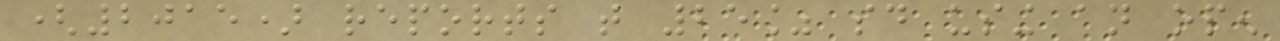(2015) reports that 25% said using an open
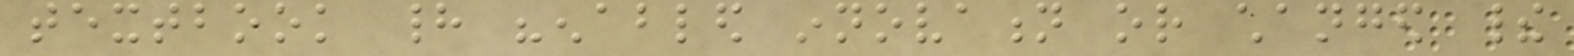textbook had "enabled innovation or changed their
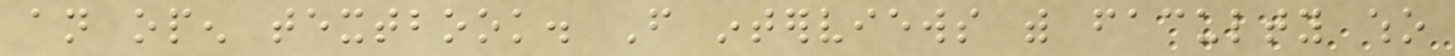an open textbook. From interviews with faculty who
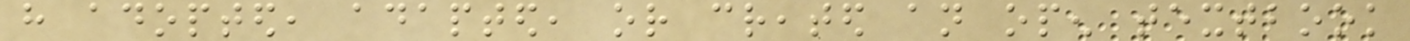have adopted, adapted, or created an open textbook
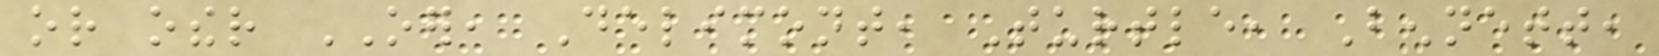or other OER, Delimont, Turtle, Bennett,
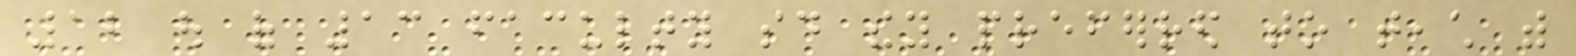12 out of 13 faculty said they preferred to teach with
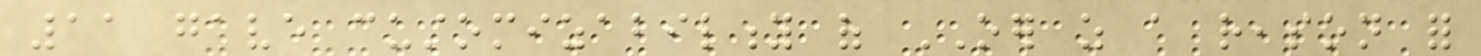11 gave customizability of OER as a reason for
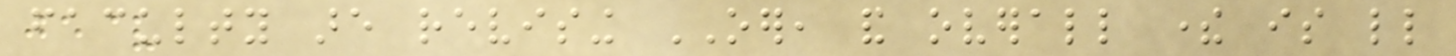faculty are revising OER, and overall there is little
